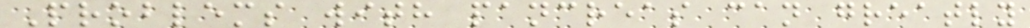Problems with pancreas can greatly
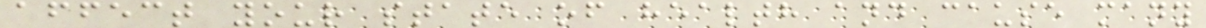affect your state of health and cause many
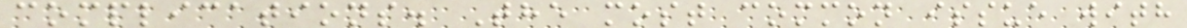complications. The most common issue with
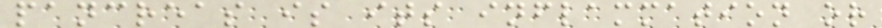pancreas is its inflammation or
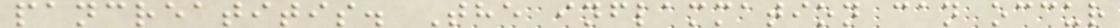pancreatitis. The inflammation can occur
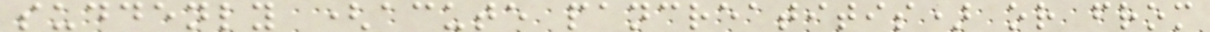suddenly (acute pancreatitis) or from
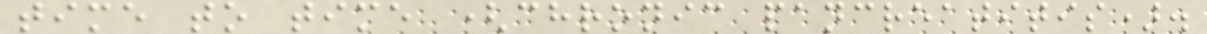time to time (chronic pancreatitis).
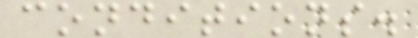conditions.
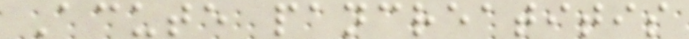Acute pancreatitis
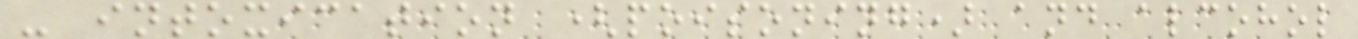- intoxication (poisoning) and alcohol
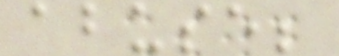abuse;
